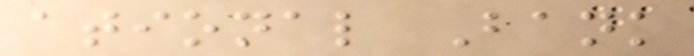ational Bank
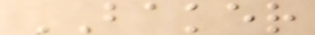BAKER
